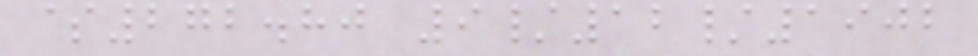$272.80 9/12/1902
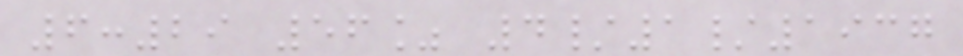6:29 56% 4/1/1937
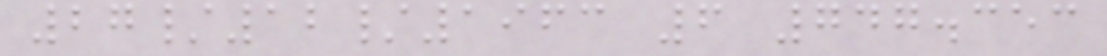27/12/1963 6 747.353
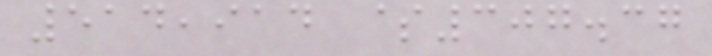514,914 $307.37
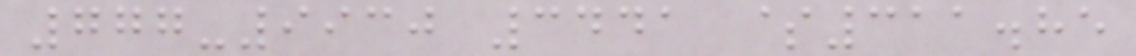777-9930 3441 $311.85
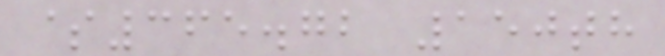$365.72 150th
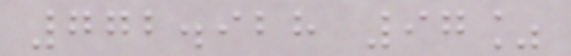772.928 97%
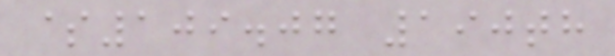$109.07 190th
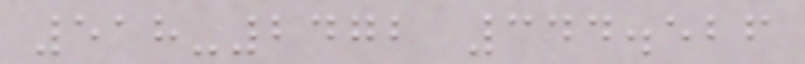518-2472 344.526
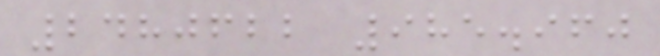2480622 985.960
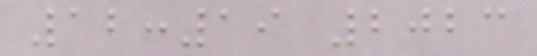12:19 2023
